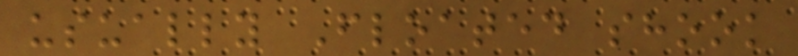usually Floated shook
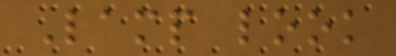Lamp look
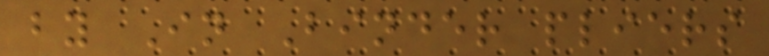by In Binder pliers
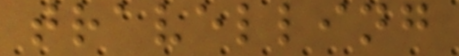travelling
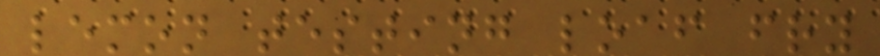lemon testing loaf fry
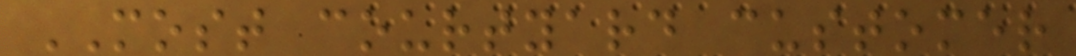MOST courtyard customer
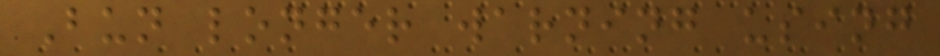Bun longer warning using
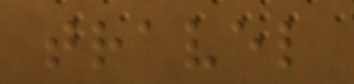travel
